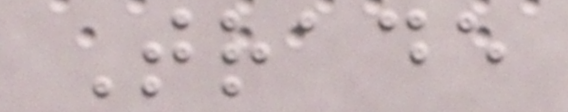Trade
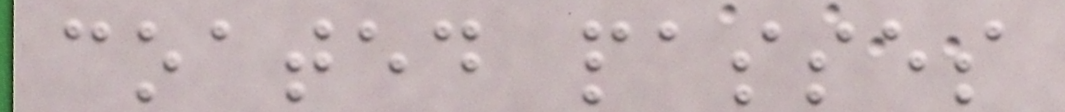coated passes
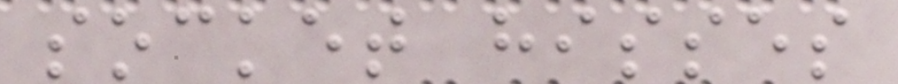socket hisses
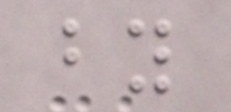by
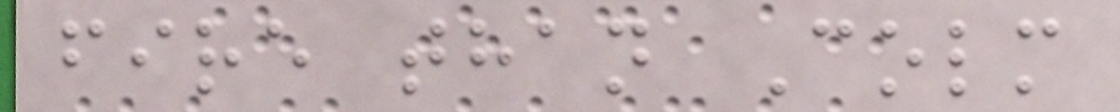fire than Colm
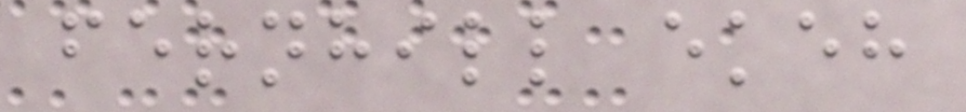fernhill ekeh
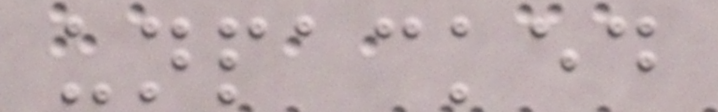unpacked
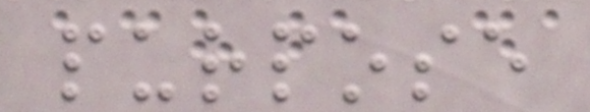purpose
